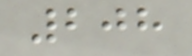208
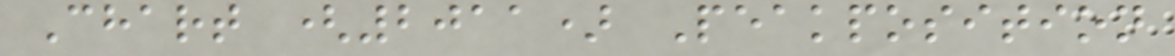Chart (2011) Peakposition
